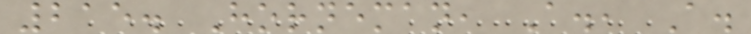215. Horneman, A., A.
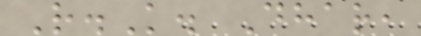R.K. Dhar,
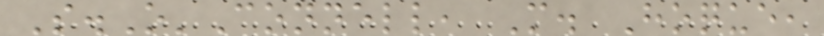S.O'Connell, M. Hoque,
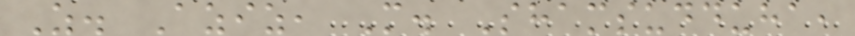Z. Aziz, M. Shamsudduha,
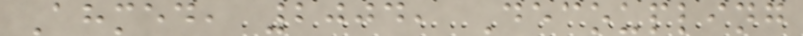Ahmed, 2004, Decoupling
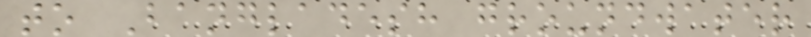to Bangladesh groundwater
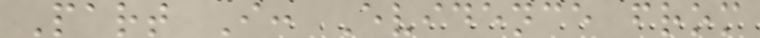Part I: Evidence from
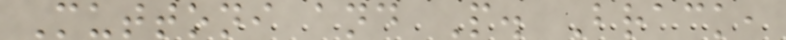Muttoni and P. Brack,
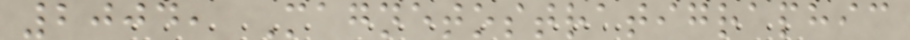2004, Magnetostratigraphic
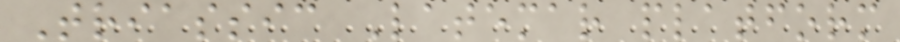Triassic Latemar platform
